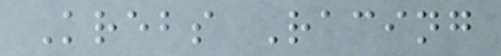Krebs Racing
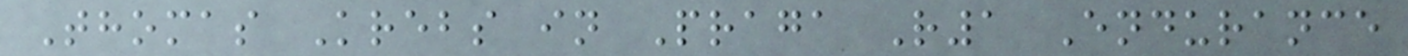Thomas Krebs in Praga R1 Endurance
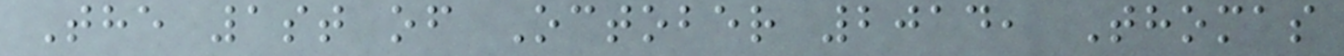The 1st of October 2014, Thomas
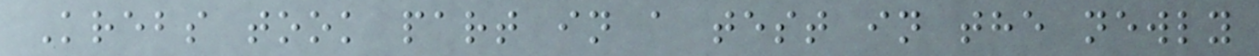Krebs took part in a test in the newly
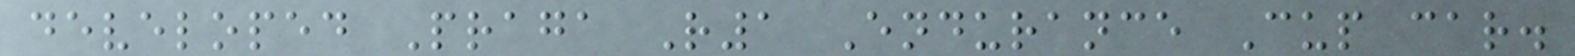developed Praga R1 Endurance Cup car.
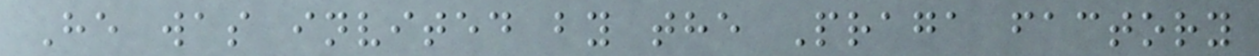He was invited by the Praga factory
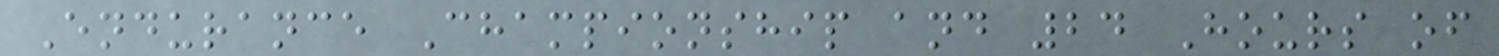Endurance Championship and 24 Hours of
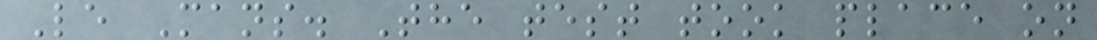Le Mans. The test took place on
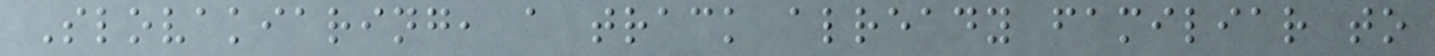Slovakiaring, a track already familiar to
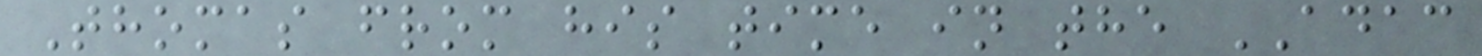Thomas from his time in the ADAC
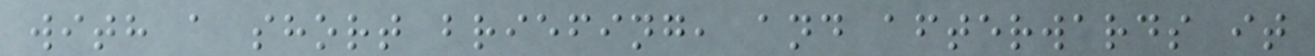with a short briefing, and afterwards it
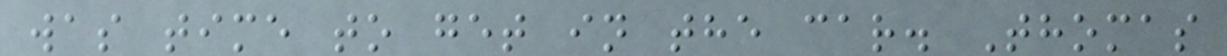was time to get in the car. Thomas
